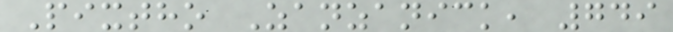Pixtho Zanzanick, 749
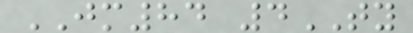JM84 4TY
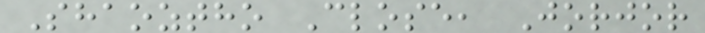Shaoztho Close, Jorjor
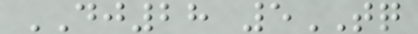DJ28 5TQ
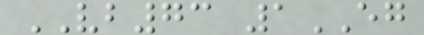VB73 1EG
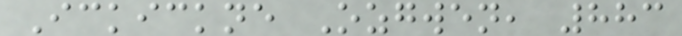Ickickne Ozgwen, 883
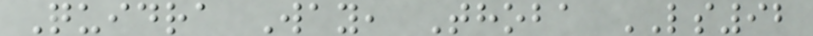Quidra Way, Thoba LS92
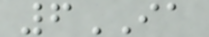6IA
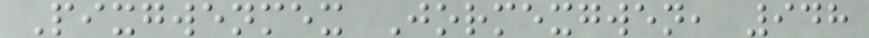Pixgwenmex Jormexgwen, 948
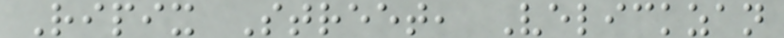Ripix Street, Velickzan
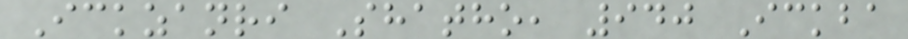Ickzanri Shatho, 940 Ickba
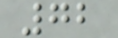72
